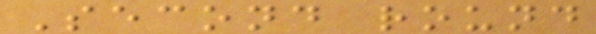Second round
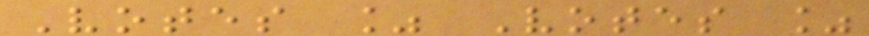Votes % Votes %
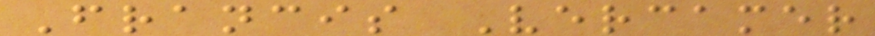Francis Vercamer
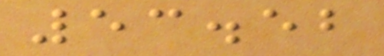53.52
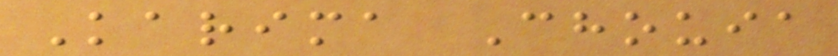Karima Chouia
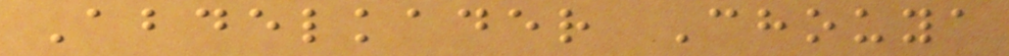Abdelkader Chouya
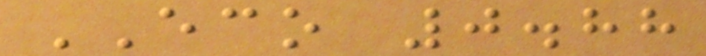ECO 0.88
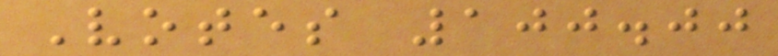Votes 100.00
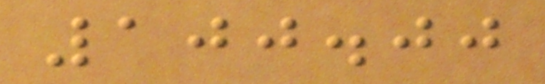100.00
